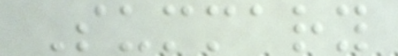Summary
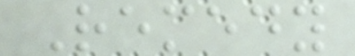Remedy
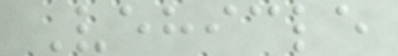Vehicle
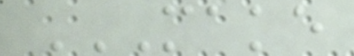MAKE
